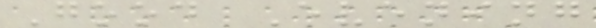Good Evening
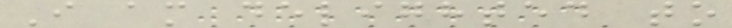I am delighted to
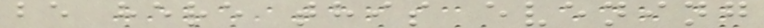be here this evening
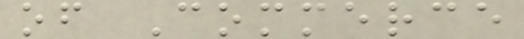of Commerce
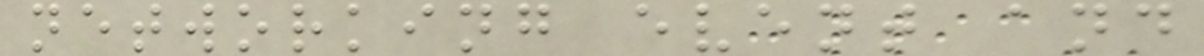networking event and
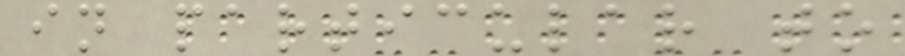in particular to
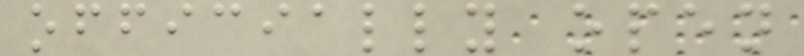officially open
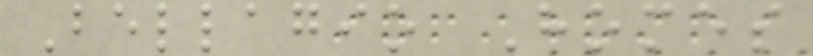Bellagio Homes
